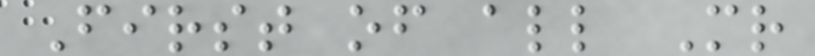First of all Mr
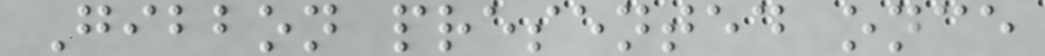Gibbon presented once
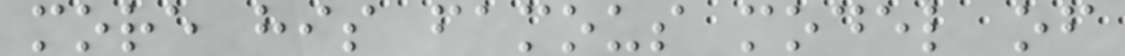more his famous model of
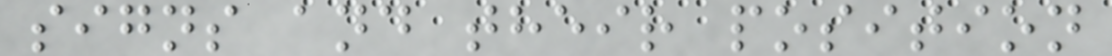signs and their position
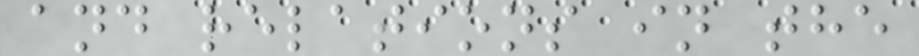and relations in the
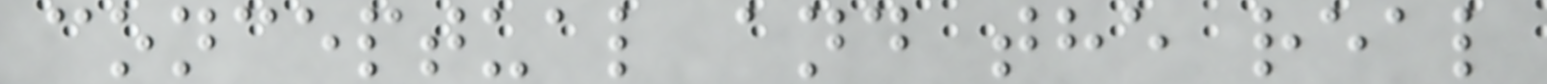conceptual and the real
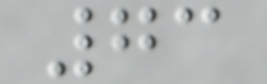73
